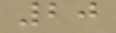20
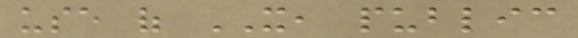use of IT, public
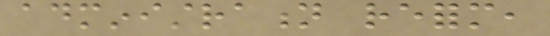administration reform,
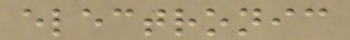electronic
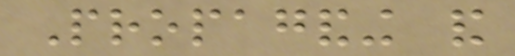Propaganding and
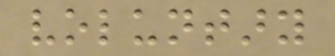voluntary
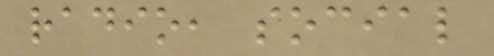radio, social
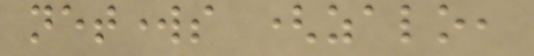networks (zalo,
